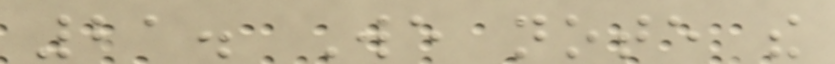21. We note the
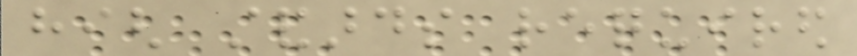high standards required
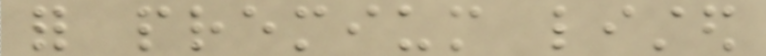for premium listed
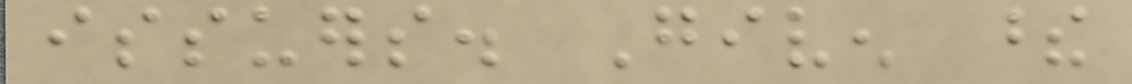issuers. Given these
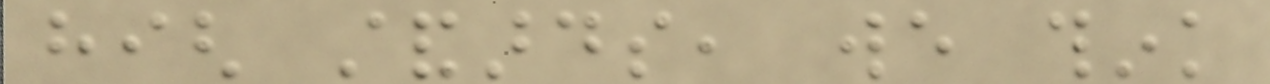high standards, we think
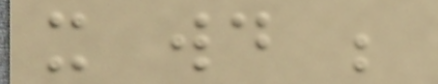it would be
